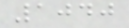1040
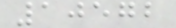10572
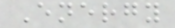Energy
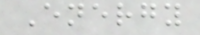Energy
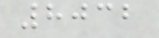8032
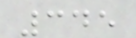345
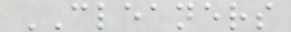CLEANERS
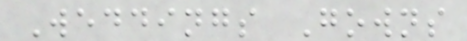Weddings Gowns
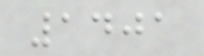1401
